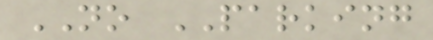NO PARKING
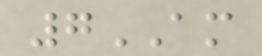7AM
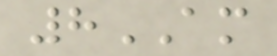8AM
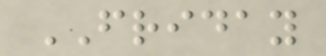FRIDAY
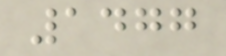1477
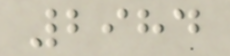2984
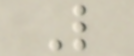L
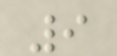9
